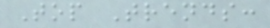Top Trends:
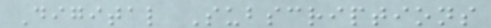Digital Subscriptions
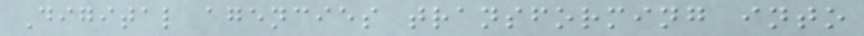Digital agencies transforming into
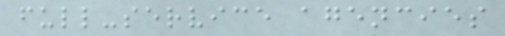full-service agencies
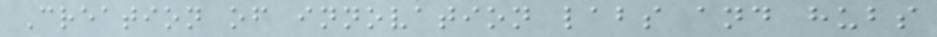Creation of innovation labs and hubs
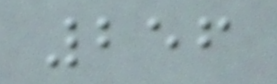256
